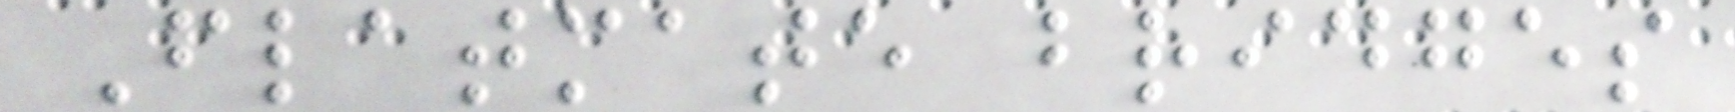Flatmate bridges
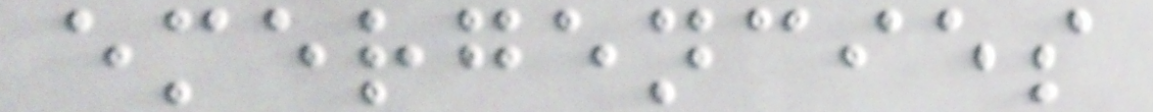emergencies
